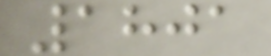1801
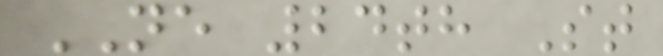NE 24th St
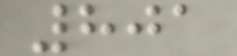801
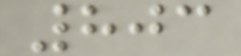803
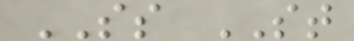SS ST
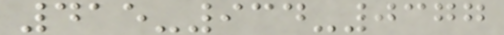415-934-0377
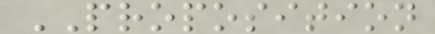PROPOSITION
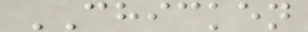CHICKEN
